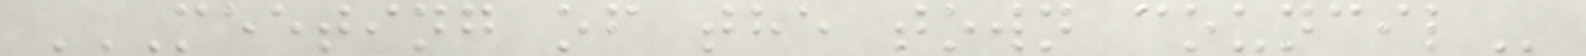MEETING OF THE TOWN COUNCIL
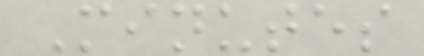Minutes
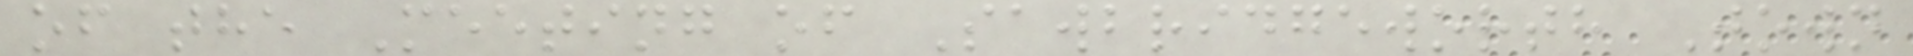of the Meeting of Sawbridgeworth Town
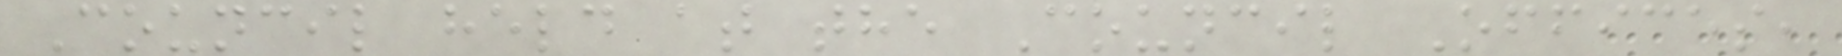Council held at the Council Offices,
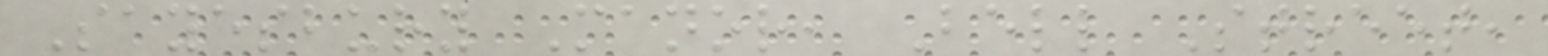Sayesbury Manor, Bell Street,
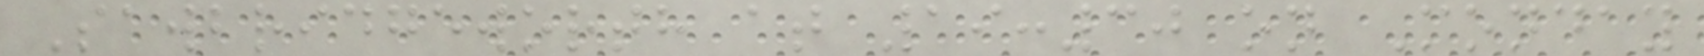Sawbridgeworth at 19:30 on Monday
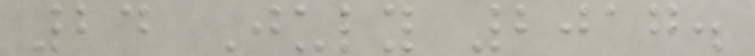24 July 2017.
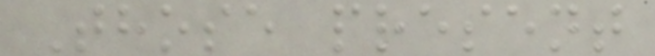Those present
